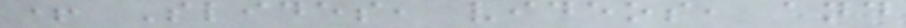+ Slides, videos, and
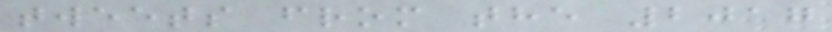tweets from the 2017
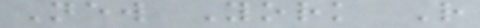New York R
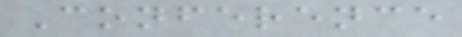Conference
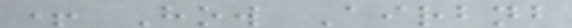+ How Airbnb
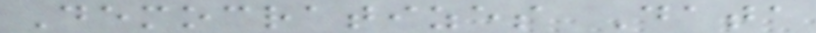Democratizes Data
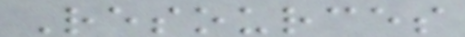Resources
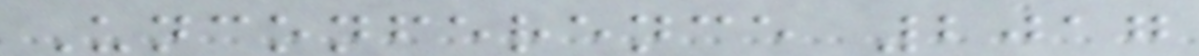Unconference 2017
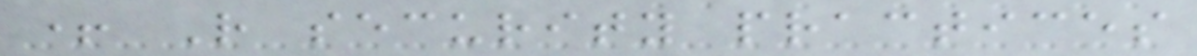+ R security practices
